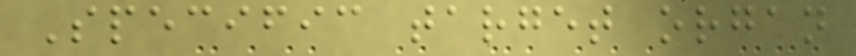Specific target organ
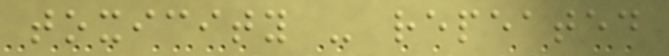toxicity - repeated
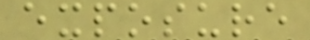exposure
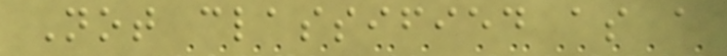Not classified as a
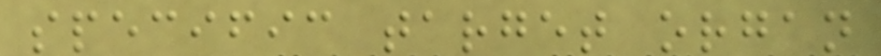specific target organ
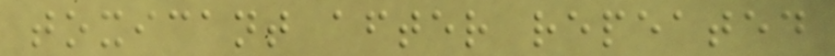toxicant after repeated
